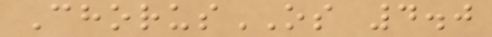ChorusOS 4.0
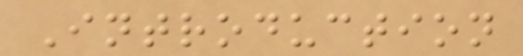Introduction
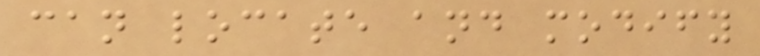can locate and modify
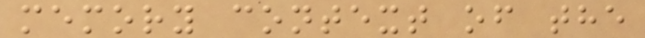memory context of the
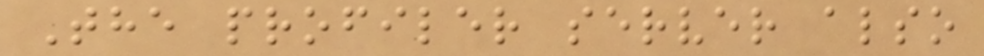The profiler server also
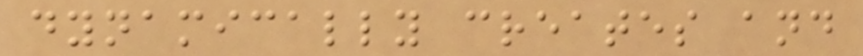dynamically creates and
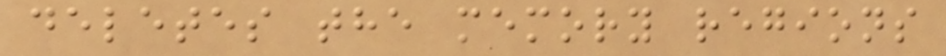deletes the memory regions
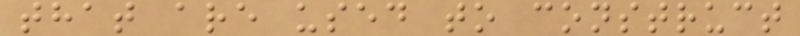that are used to construct
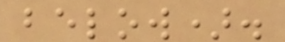below).
